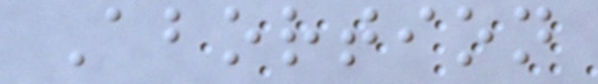Abortion
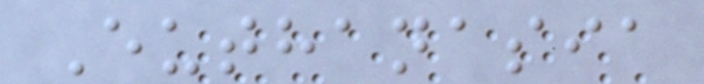Euthanasia
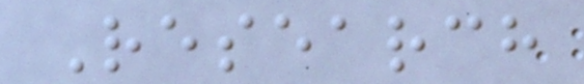Research
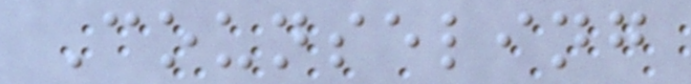Counseling
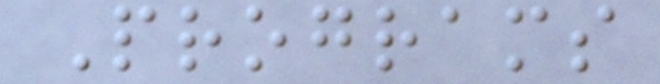Programs
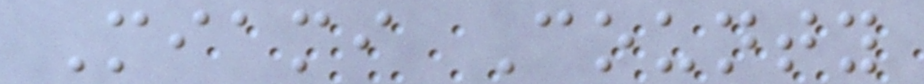Miami County
